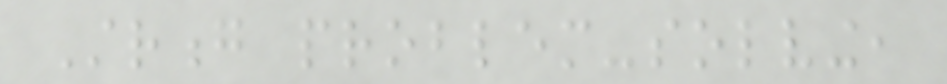Strong problem-solving,
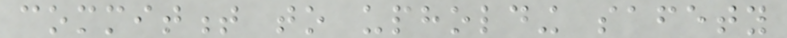commitment to upholding safety
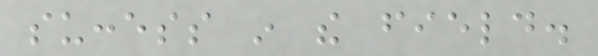success in the field.
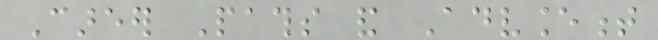Career Paths and Advancement
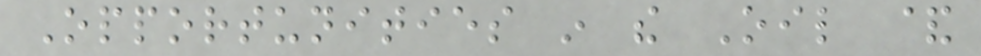Opportunities in the Oil &
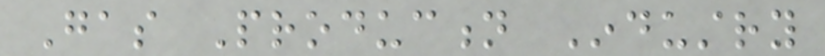Gas Production Industry
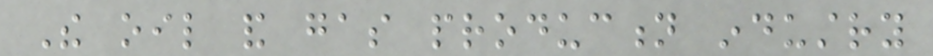The oil and gas production industry
